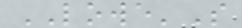LOWE'S
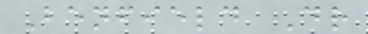Benfield Dr
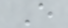E
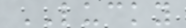LUCKY
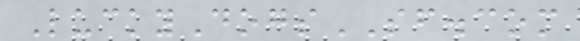LuckyDogsSF.com
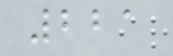221
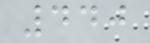440
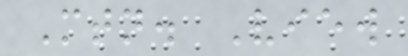Mtn. View
